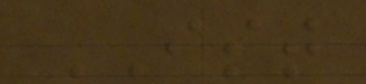IST
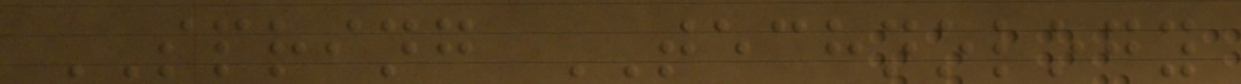SPRING TECHNOLOGY
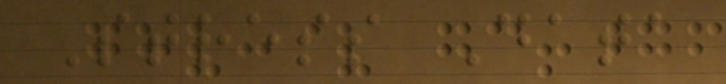Stress Data
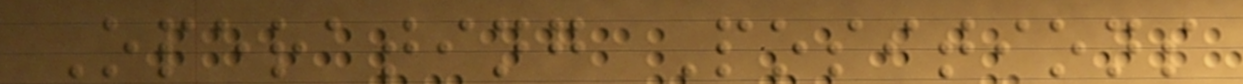Operating Positions
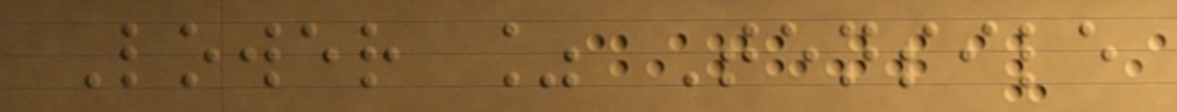Lower % Tensile
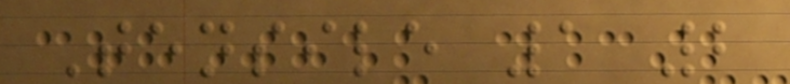Tensile 1 2
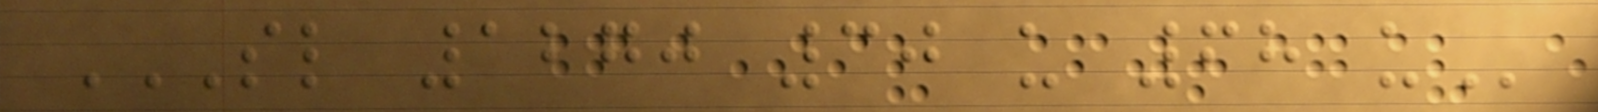SL 1270 30 U 68 U
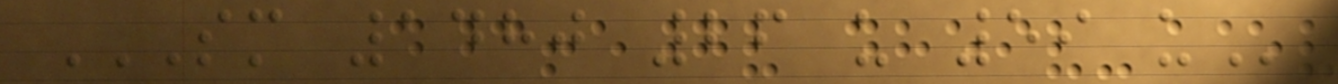SM 1480 26 U 59 U
